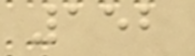152
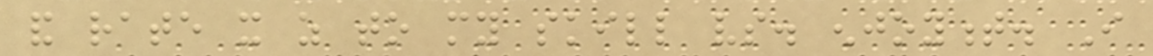and rate it as to my skill vs. enjoyment. I
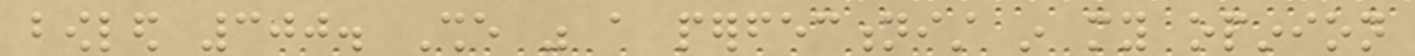bowled 300. She was a perfectionist in my opinion
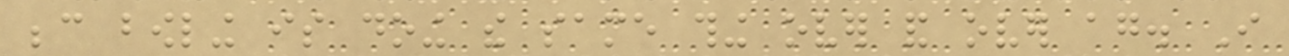because bowling is doing the same thing over and over again. I
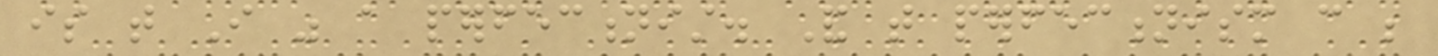is that I was a perfectionist. And that perfectionism can be
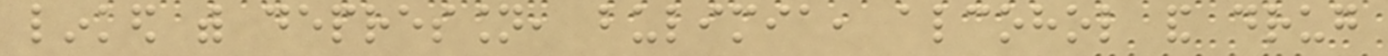linked with depression, bulimia, alcohol and drug
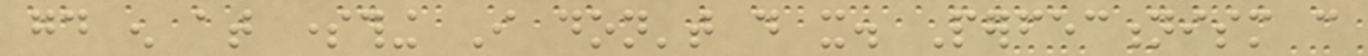good enough at something I don't do it. Perfectionism can
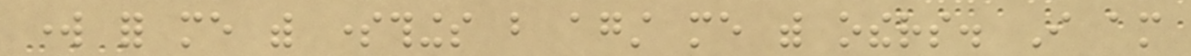work for me with somethings but against me with others. I am
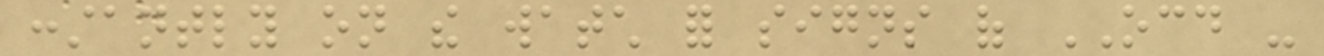constantly on the watch for signs of OCD -
